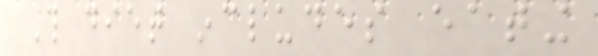This diet includes eating
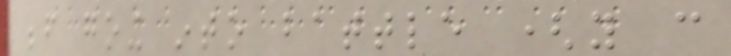before going into battle (you can
